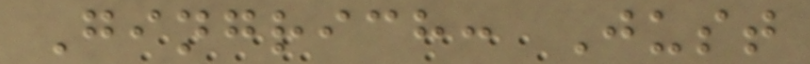Gingrich: Just
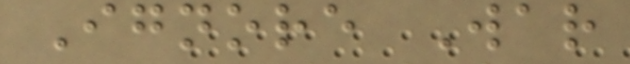Ignore War
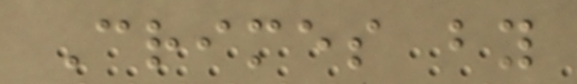Crimes by
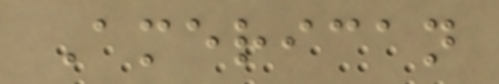American
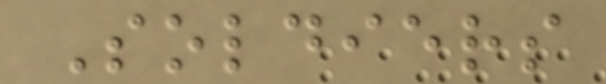Soldiers
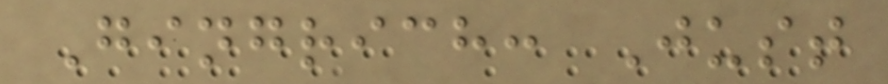Gingrich: Just
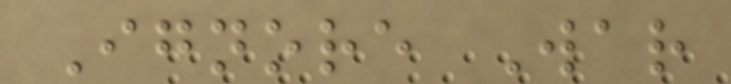Ignore War
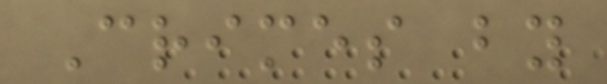Crimes by
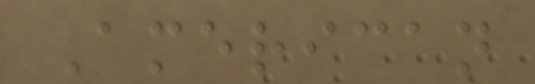American
